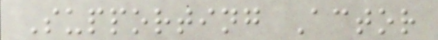Supporting Actor
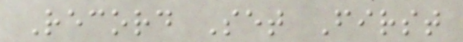Record Set First
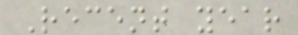Recent year
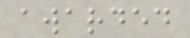awarded
